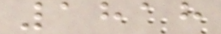1818
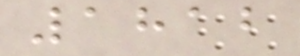1812
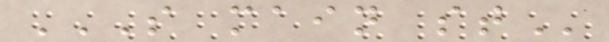S MAIN ST
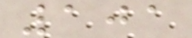101
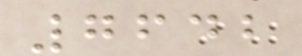7642
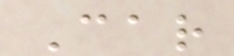Car
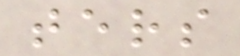ters
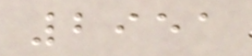2951
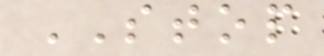STOP
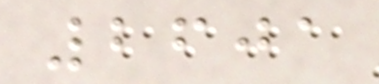2601
